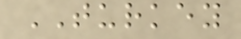TURKEY
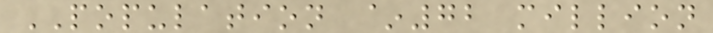POPULATION ~72 million
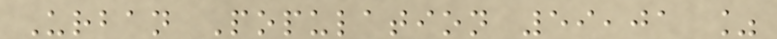Urban Population 59,01 %
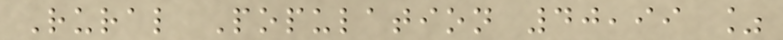Rural Population 40,99 %
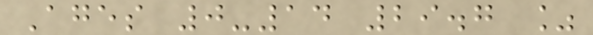Ages 0-14 29.7 %
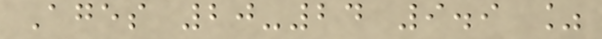Ages 20-24 9.9 %
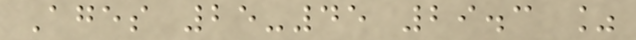Ages 25-45 29.3 %
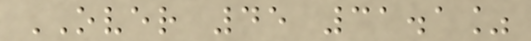OVER 45 31.1%
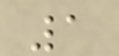1
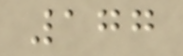177
